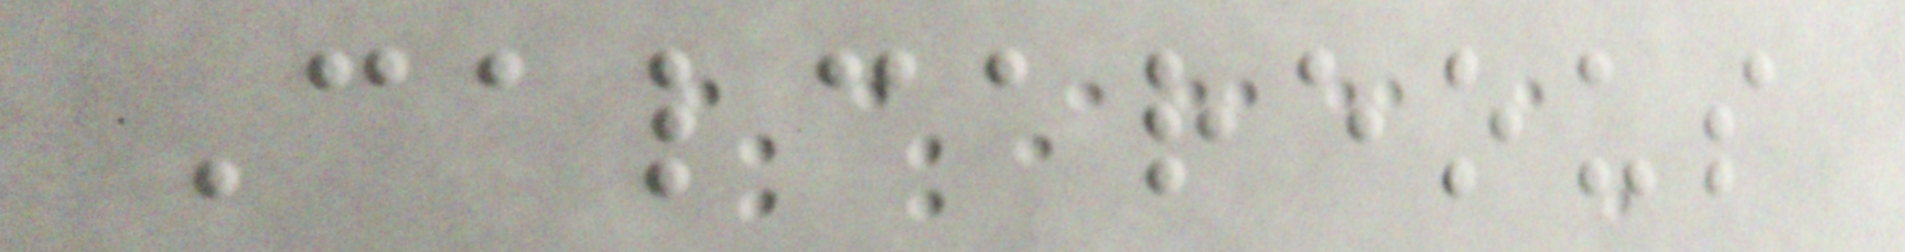Calcareous
